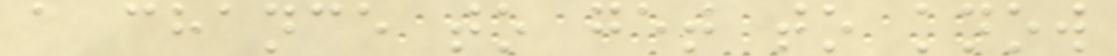a chance to get to know
